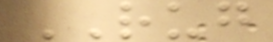RUG
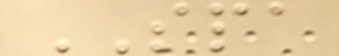SPA
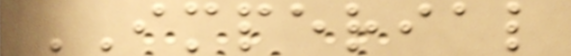IMPERIAL
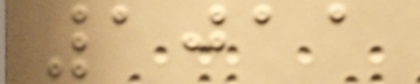1011
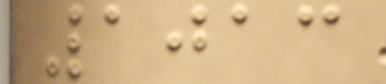1013
